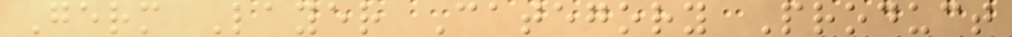Germ Layer Category Product
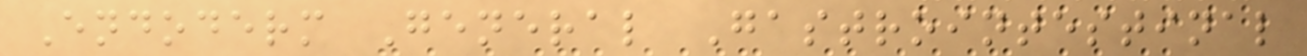Endoderm General Gastrointestinal
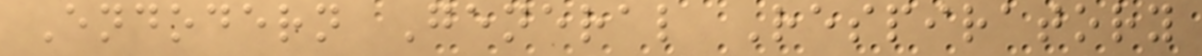Endodern General Respiratory
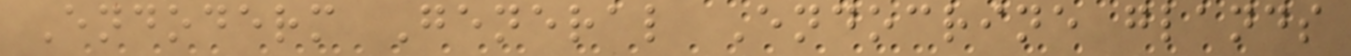Endoderm General Endocrine glands
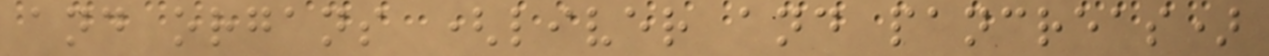and organs (liver and pancreas)
